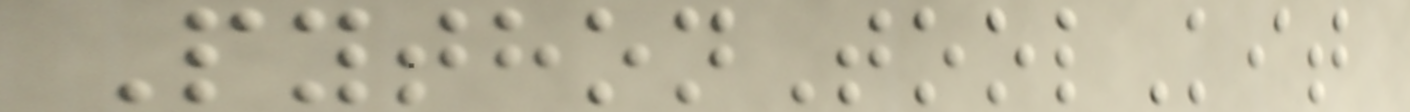PythonToolKit
